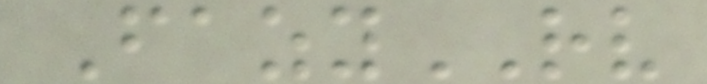FazyRV
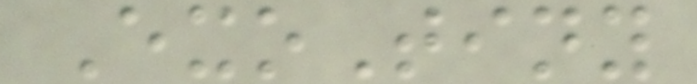ExoTiny
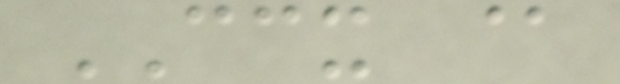CCX @
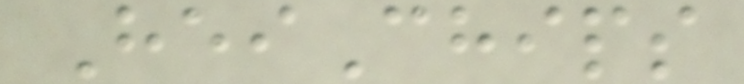HeiChips
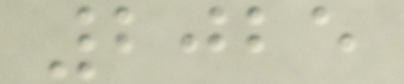2025
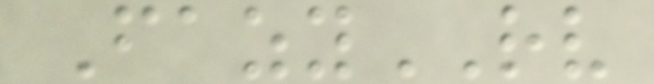FazyRV
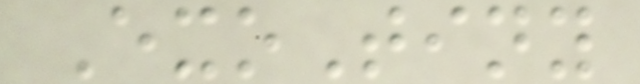ExoTiny
